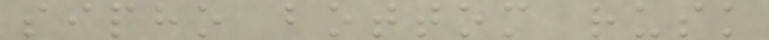sipho bottom rusk
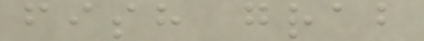fish grab
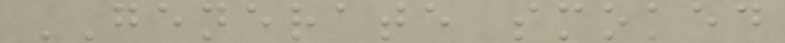GENERATE smoked
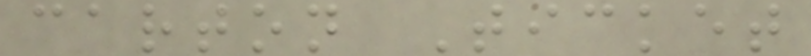carton Ticket
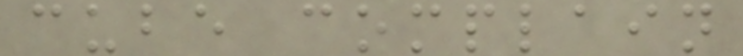cube complain
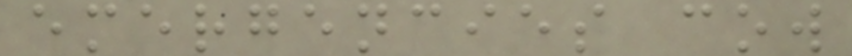emergencies cow
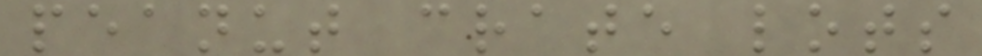peanut crate lots
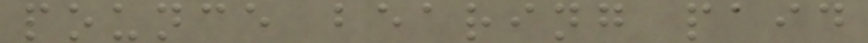pounce bearing paid
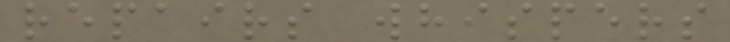repairs whispers
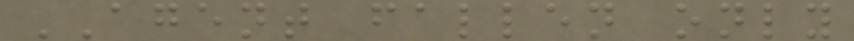AGENT fallen only
